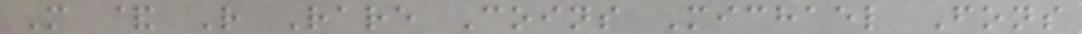M & R Rare Coins Michael Fons
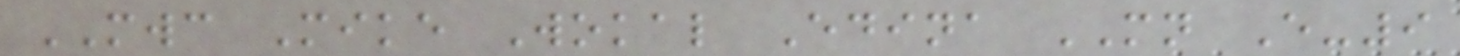MWC Mike Wokal Edina MN E-9
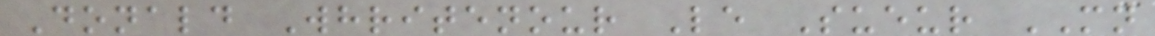Donald Whritenour Le Sueur MN
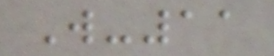W-11
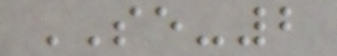SE-2
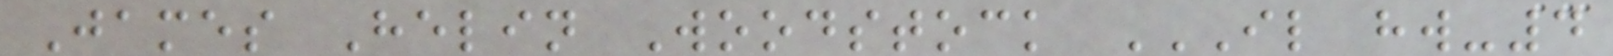James Helin Woodstock IL HW-4
